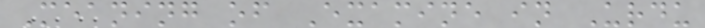Meaning of Examine in Urdu
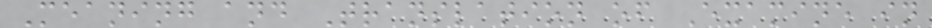Meaning and Translation of Examine in
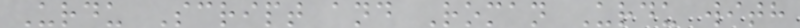Urdu Script and Roman Urdu with
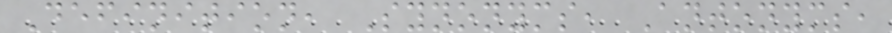Definition, Synonyms, Antonyms,
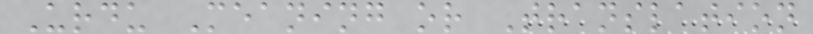Urdu Meaning or Translation
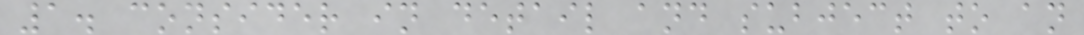1. consider in detail and subject to an
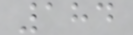184
